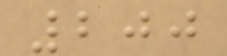200
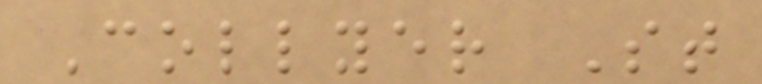Collyer St
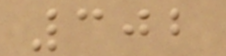302
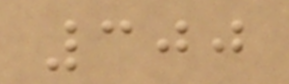300
